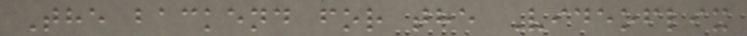The backend for the Videoflix
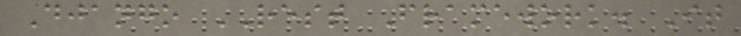Django REST Framework. It
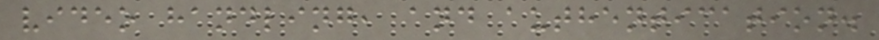video handling, and authentication.
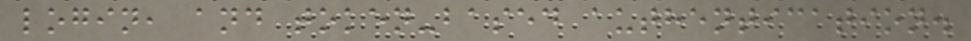login, and token-based authentication.
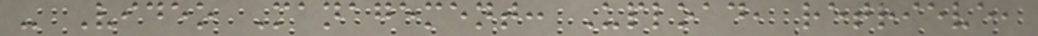- Video Management: Upload, retrieve,
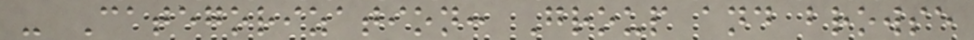- Categorization: Group and browse
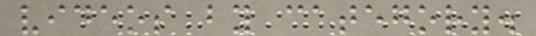videos by category.
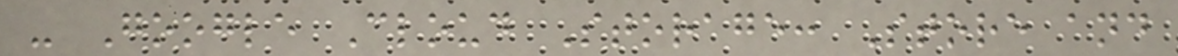- Google Cloud Storage: Store and
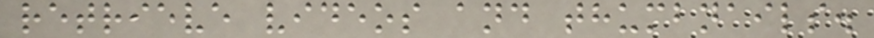retrieve videos and thumbnails.
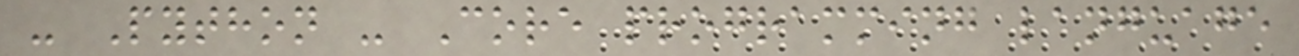- Python - Core programming language
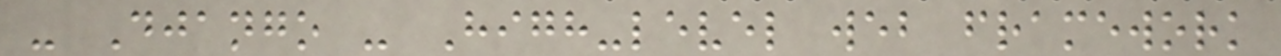- Django - High-level web framework
